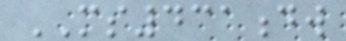MS431dw
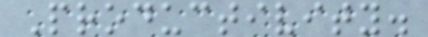Productivity.
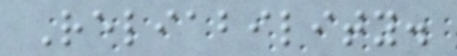Reliability.
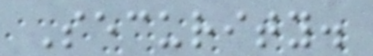Security.
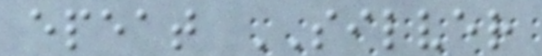epeat SILVER
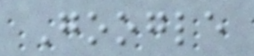Google
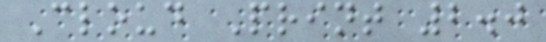Cloud Print 2.0
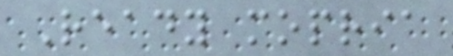Ready mopria
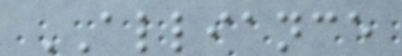ALLIANCE
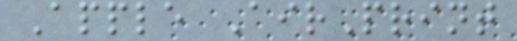Apple AirPrint
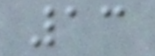13
